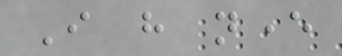I have never
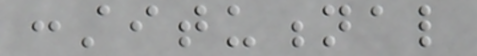constitutional
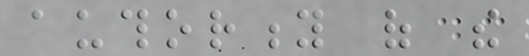authority of the
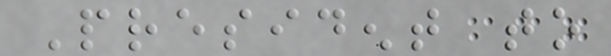President to
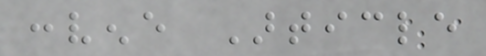convene Article
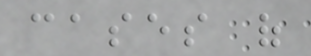cases of
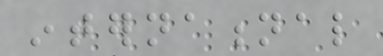international
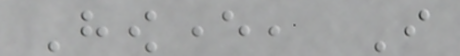However, I
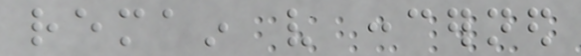remain very concerned
